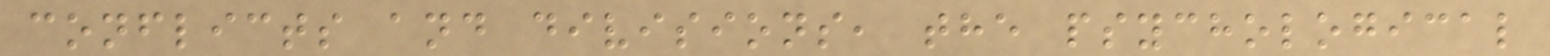conflicts and divisions, the psychological
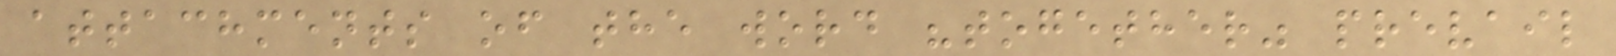attachments of the word "together" prevail
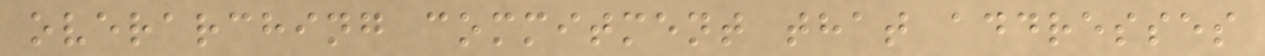overarching commitment that addresses
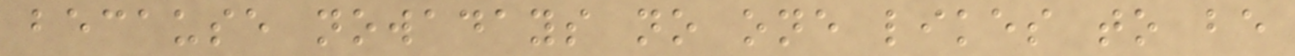because nowadays no one likes to be
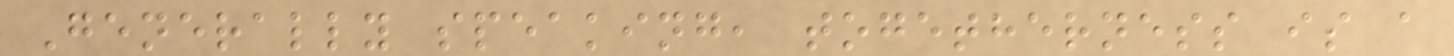Generally speaking, togetherness is a
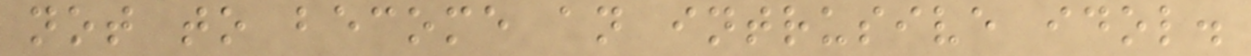not to become an intrusive idol.
